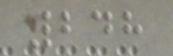248
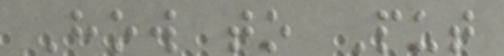How to Put
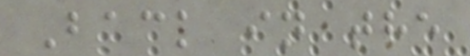Back in the
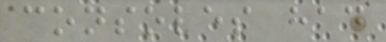consoles had
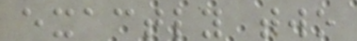exactly two
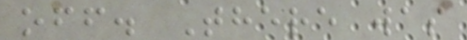off. There was
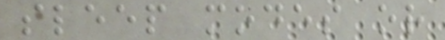sleep modes or
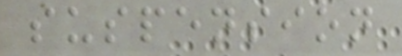suspension
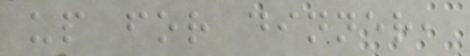up for dinner,
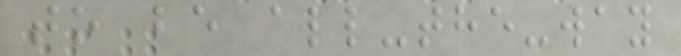to be all-the-way
